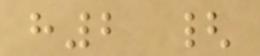h2 {
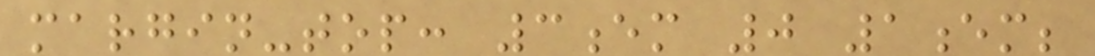margin-top: 3em 0 1em;
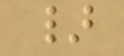}
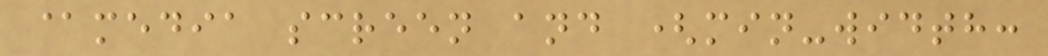@media screen and (min-width:
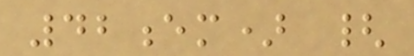42em) {
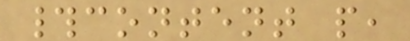#content p,
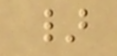}
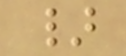}
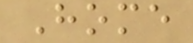Home
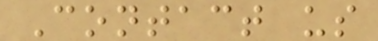Contact us
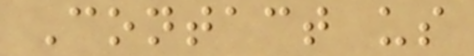Contact us
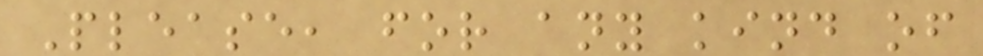Please, for any kind of
